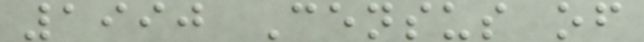1990 Census of
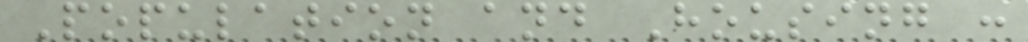Population and Housing :
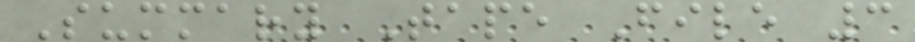Summary Tape File 3
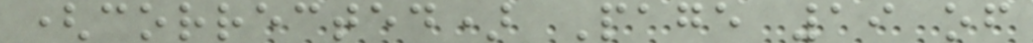(corrected) Page 19 of
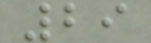29
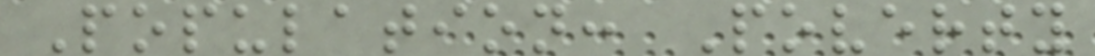Population: Poverty
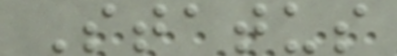Status
